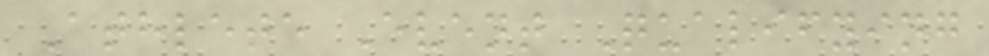Athlete Event Qualifying
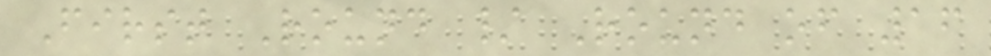First Round / Round of 16
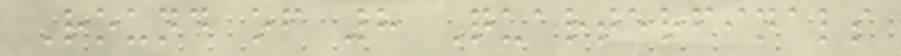Round of 8 Quarterfinals
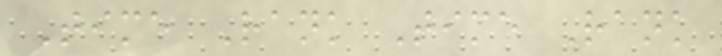Time Rank Time Rank
